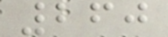260
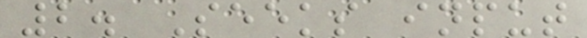2. Seeks input
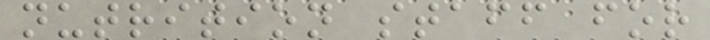nutrition staff for
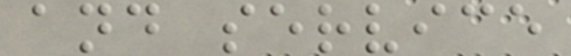and service
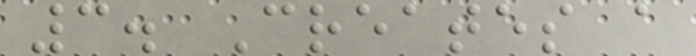3. Creates a
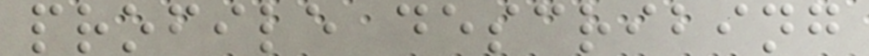profile describing
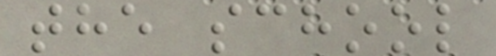the school
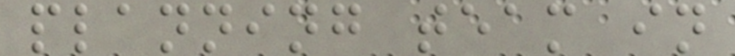planning team in
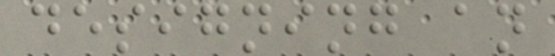designing an
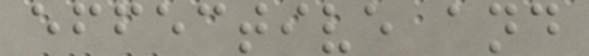effective and
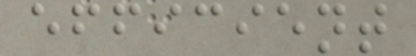efficient
